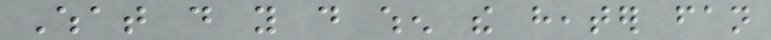What do you do when the heater fan
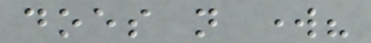does not work?
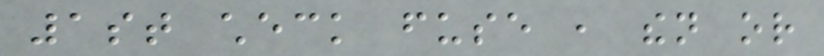1st check fuse , then or
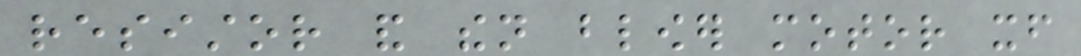resistor and then blower motor itself
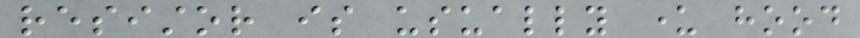resistor is usually under hood
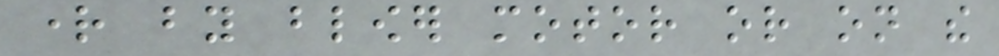right by blower motor or on the
